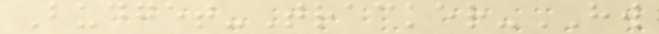Budget-Tracker-HW
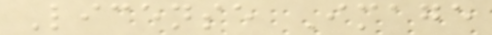License Image
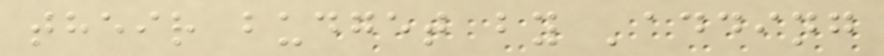their budget by 'adding
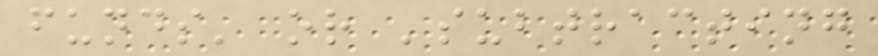funds' or 'subtracting
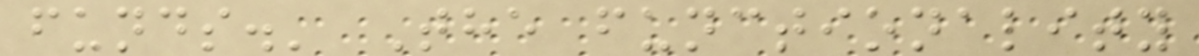funds.' The functionality
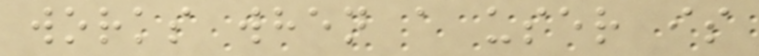works when a user is
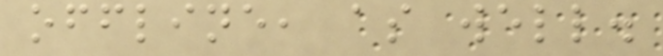offline, as well.
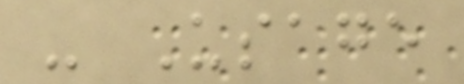- Usage
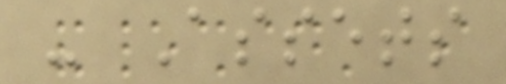- Assets
